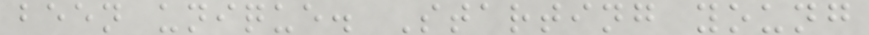been unique. Starting young
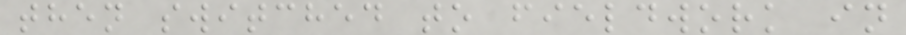then switched to fieldwork in
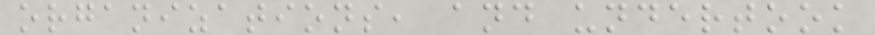organizations, and undertook
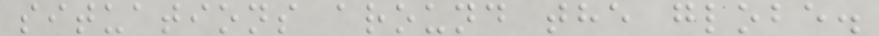situations around the globe.
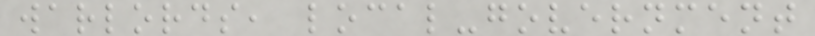warlords, local-government
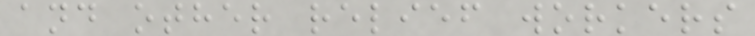and other relief workers
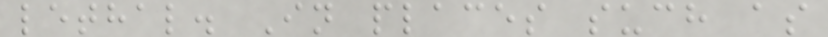lethal. In places such as
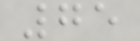75
